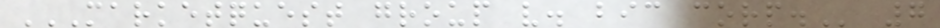MARKETQUEST GROUP V. BIC CORP. 7
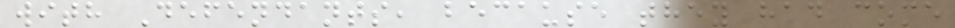with Defendants, because they had come
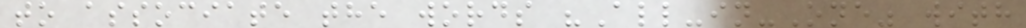to associate the words "All-in-One" with
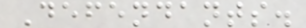Defendants.
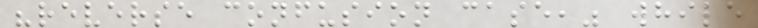"reverse confusion case," while
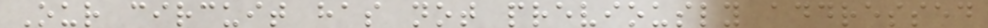Our circuit has not previously addressed
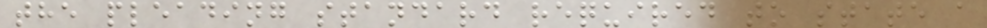the pleading standard required to state a
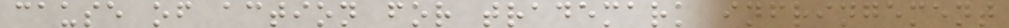cause of action for trademark infringement
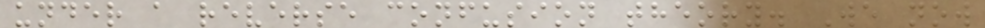under a reverse confusion theory. We now
